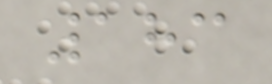183
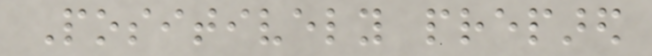Positively prepared
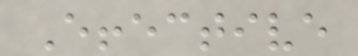Effective
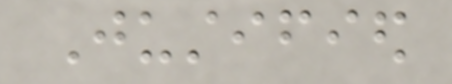Justified
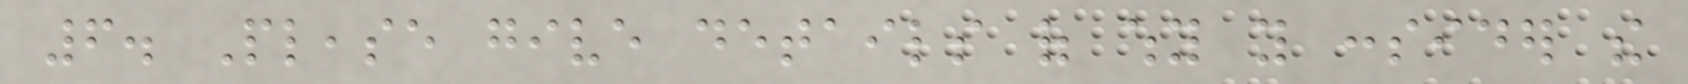6. Please give details of why you consider the
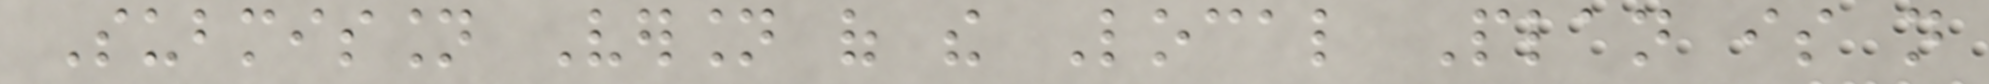Submission Version of the Local Plan is not
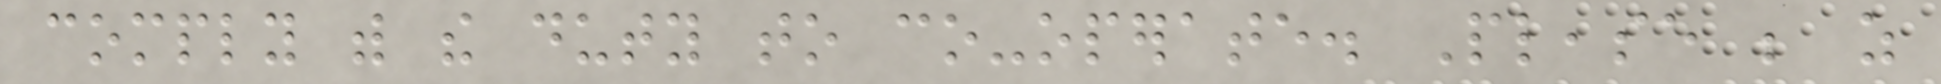comply with the duty to co-operate. Please be as
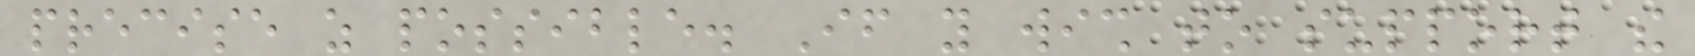precise as possible. If you wish to support the
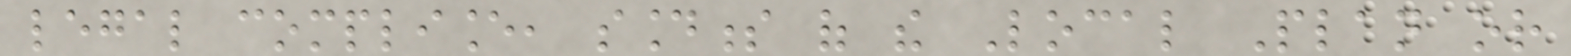legal compliance, soundness of the Local Plan or
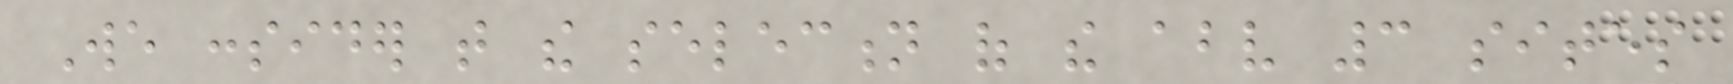We consider that the selection of the above 3 sites
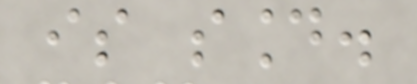is sound.
